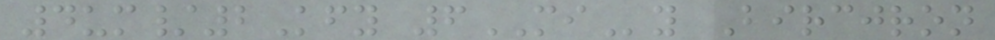4um/2Kfy 6MIy Bircjron
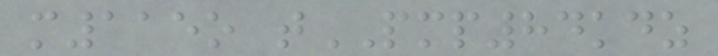m115o tPMP84kdz
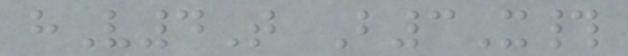hV4T B3X#
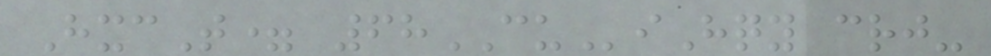HxcT= 68CUiHqy crj-
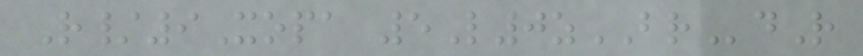R/9Xopa 5L0zBRdR
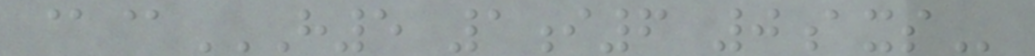@@H5 1I6 0AXS
